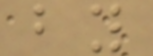by
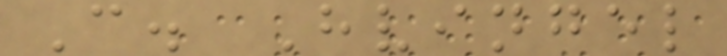C. Hvingel
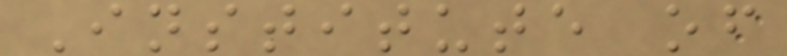Institute of
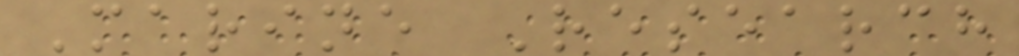Marine Research
